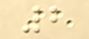2
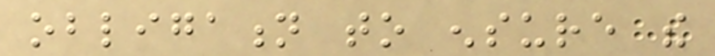obligation to ensure the
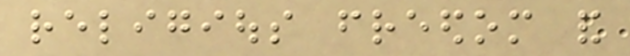religious freedom and
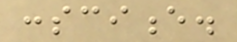conscience.
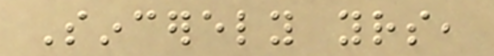Sincerely yours,
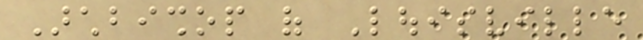Archbishop of Louisville
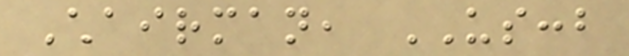Chairman, USCCB
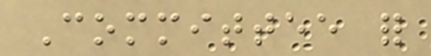Committee for
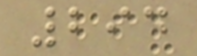294
